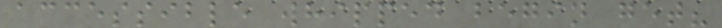accessible whipped begin get?
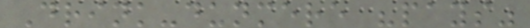Drink-dunmere "pays"
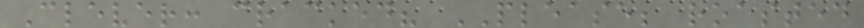Clever: cracked? PLEASE; roasted
